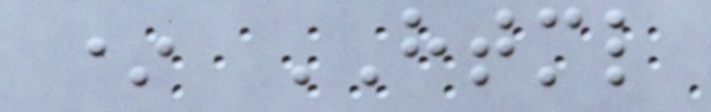* HTML
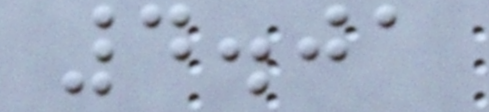4.01
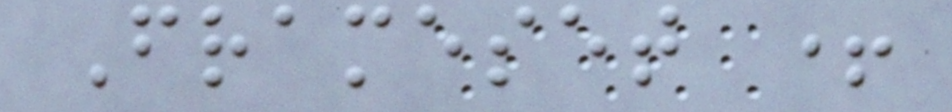Frameset +
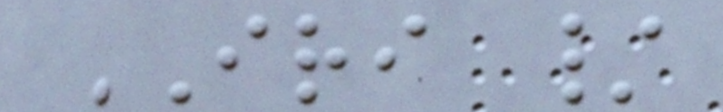IRI /
